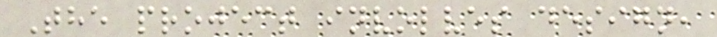The project involves design,
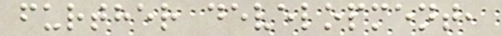further development,
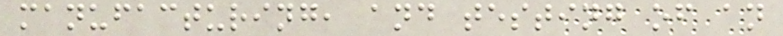manufacturing, and testing of an
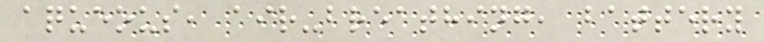aqueous, air-breathing, battery
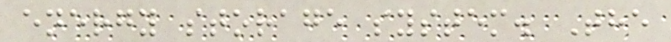energy storage system. The
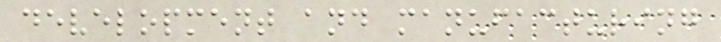development and manufacturing
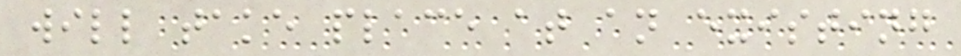will take place at an existing
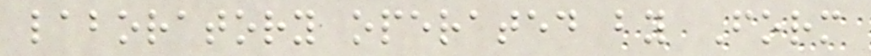laboratory operated by Form
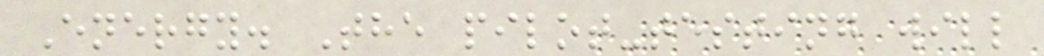Energy. The pilot-testing will
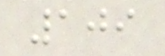109
